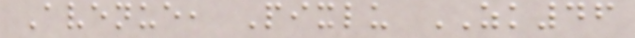Avenue, Pixlu ZK46
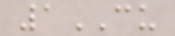1CU
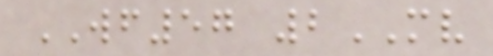WF57 2MV
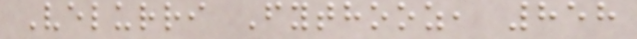Velurri Fythooz, 858
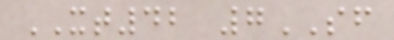XT42 7SF
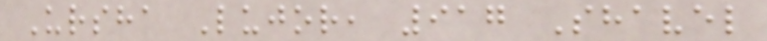Ursha Lujor, 917 Shavel
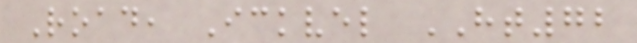Road, Ickvel HT72
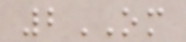2OM
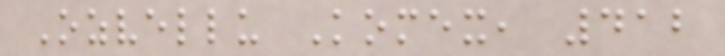Ozvellu Komex, 412
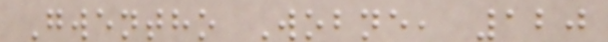Gwentho Wobne, 120
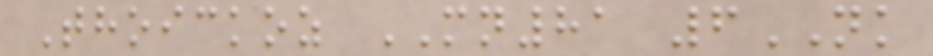Thoickoz MN81 6NK
